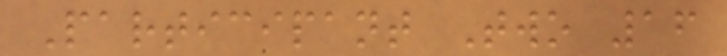Participant Two 16
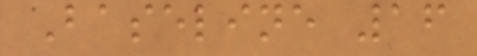Baseline 16
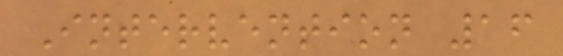Intervention 16
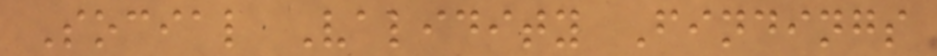Social Validity Findings
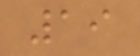19
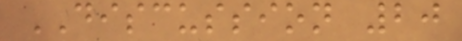DISCUSSION 20
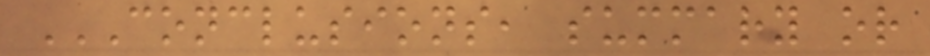CONCLUSIONS, SUMMARY OR
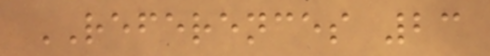REFERENCES 23
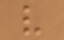v
